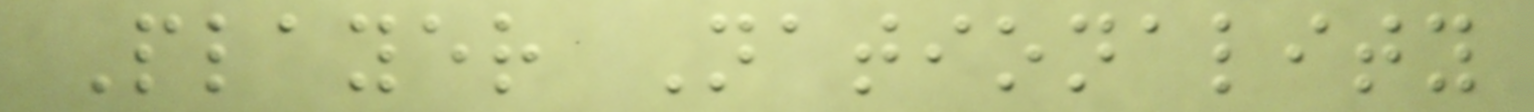Player Nationality
